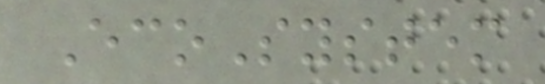EcoSystem
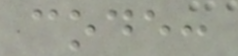code:
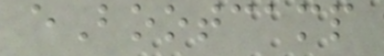eBootcamp
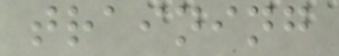training
